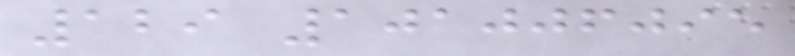129 101006095
